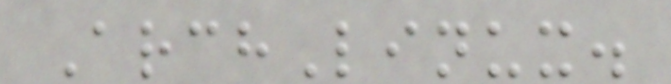ArchLinux.
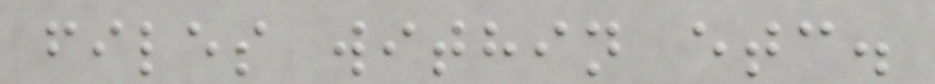files within etc.
